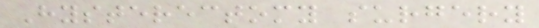Hysterectomy surgery
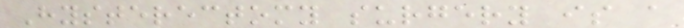Hysterectomy surgery is a
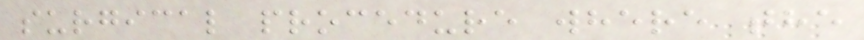surgical procedure where the
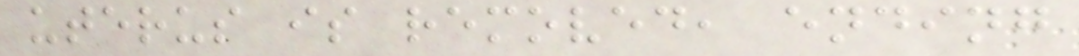uterus is removed, ending
